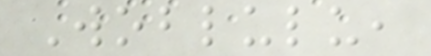Woblulu,
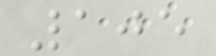105
